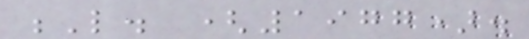L. (1977).
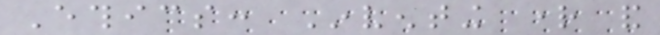Ethics: Inventing right and
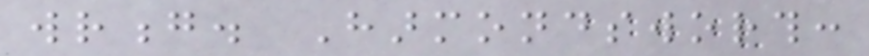wrong. Harmondsworth:
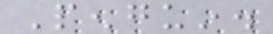Penguin.
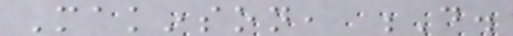Makinson, D.
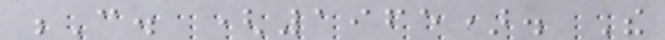C. (1965). The
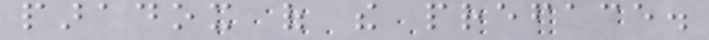paradox of the preface.
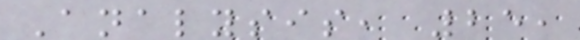Analysis, 25,
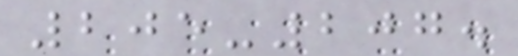205-207.
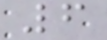6
